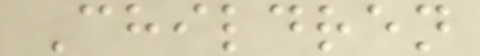Children
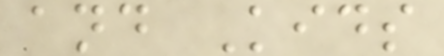and Kids
